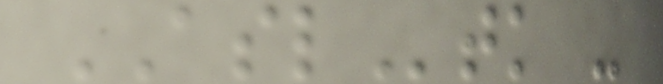ASLtk -
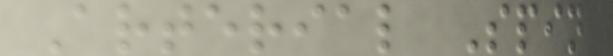Arterial Spin
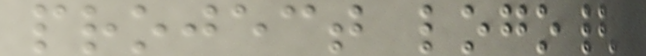project logo{
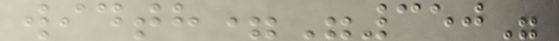width="350"
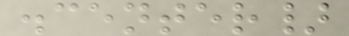.center}
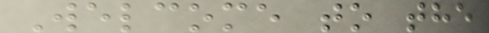Welcome to the
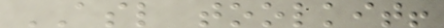ASL toolkit!
